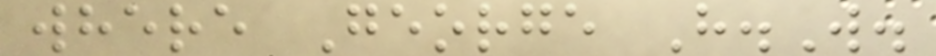where George H.W.
